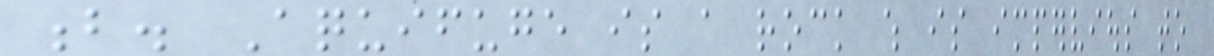b. Aquifuge is a rock which is impervious to
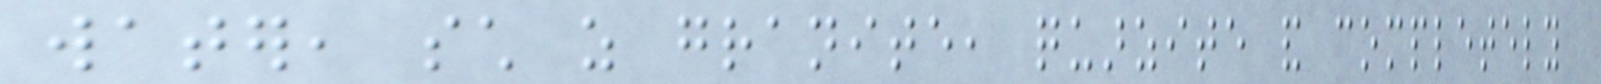water, such as granite, quarzite and completely
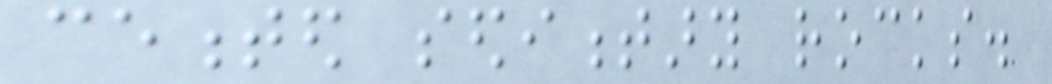cemented sedimentary rocks.
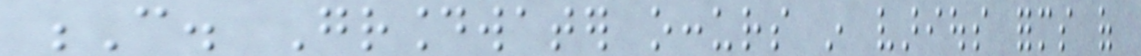C. Groundwater occurs in various forms of
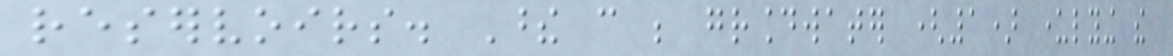reservoirs. These can be groundwater (1) underlying the
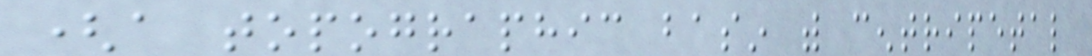(a topographic basin with centripetal
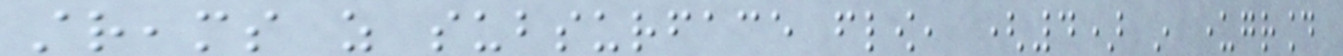streams as subsurface flow, (4) in underground
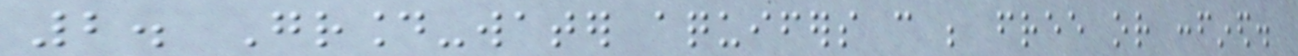2. Ground-water aquifers can be free or confined.
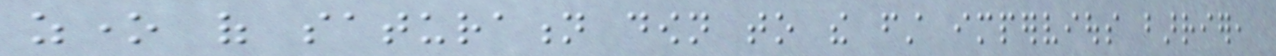zone of saturation down to the first impervious barrier,
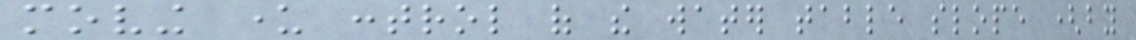moving under control of the water table slope (by
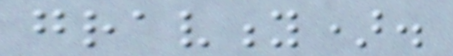gravity).
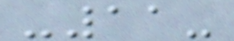-11-
